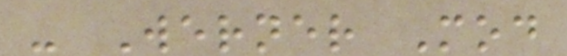- Werner Mod
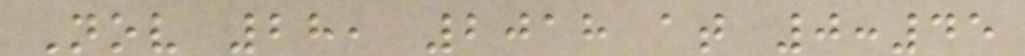Nov 28, 2018 at 0:45
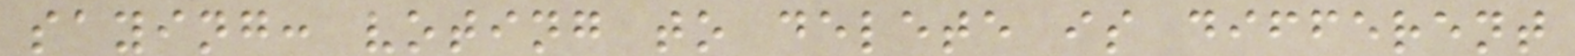saying: voting to delete is different
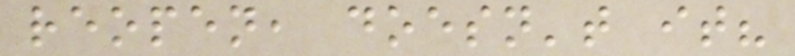reopen, doesn't it?
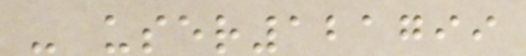- user121799
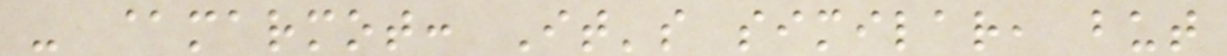- @marmot: It's similar, but
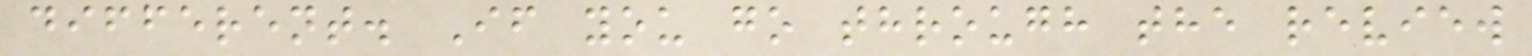different. If you go through the review
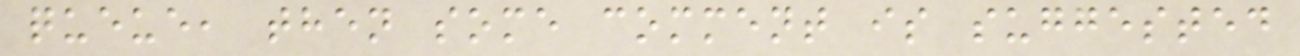queue, then some comment is suggested
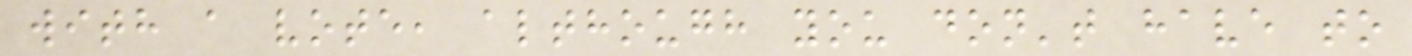with a vote, although you don't have to
